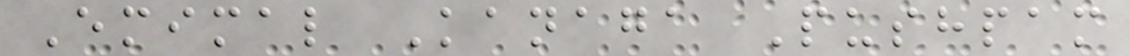Emimal Kanaga Pushpam
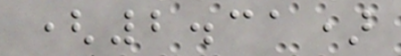(2.31)
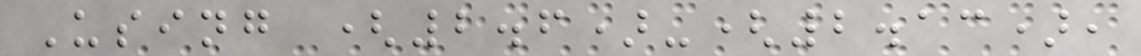Using (2.6)-(2.13),
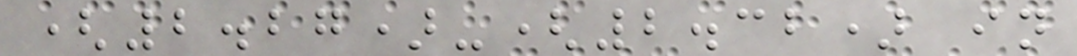(2.27)-(2.32) in
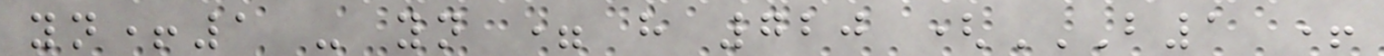yn+1 - yn = h 720 (B1 +
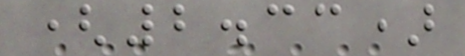(2.33)
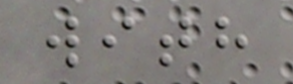with
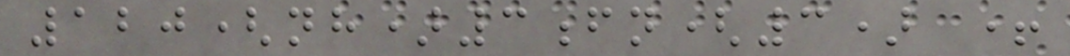120(nh)3fn(3) +
